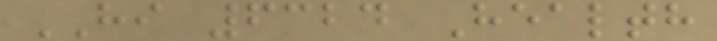HI 6324 Health
